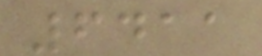6411
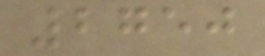2750
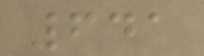641
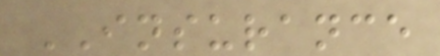INSURANCE
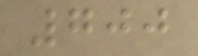700
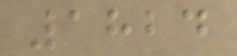1824
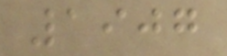1907
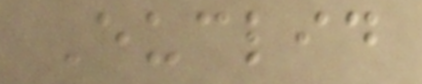Euclid
